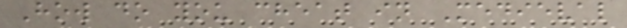How do you cheat in Medieval
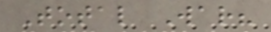Total War?
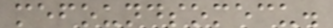mefoundsomecu.
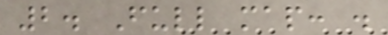2. Full map: .
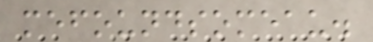mefoundsomeau.
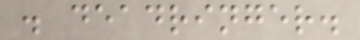. deadringer.
